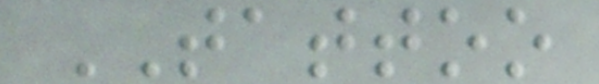TATTOO
